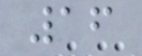16
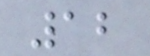12
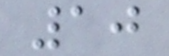10
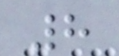8
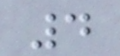4
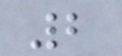2
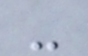-
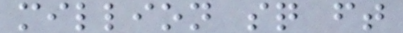million sq ft
